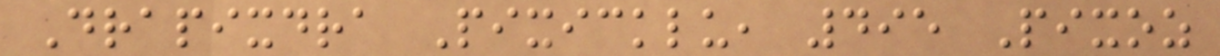Drapixdra Pixicklu, 495 Pixoz
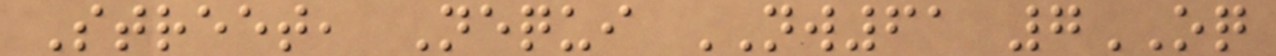Street, Nequi NW61 7OQ
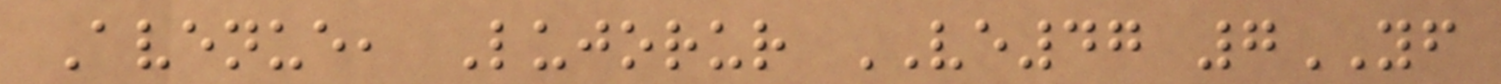Avenue, Lujorur VE47 7YF
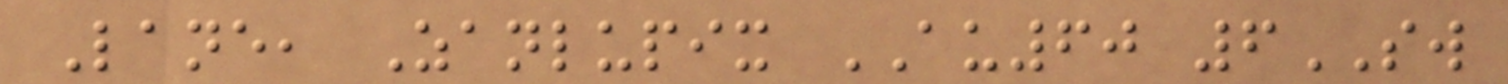Lane, Zanlupix AU60 6SW
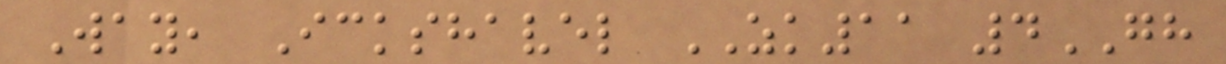Way, Ickshavel ZK11 4GH
